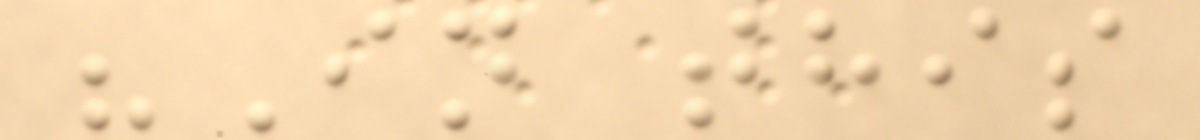"In this
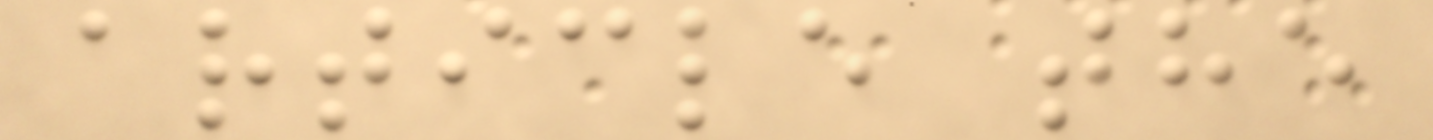article the
